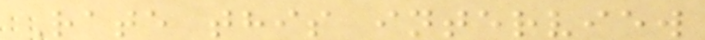Rate this interview
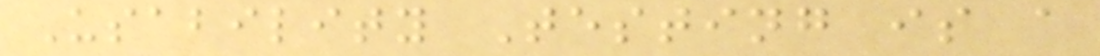Usability Testing is a
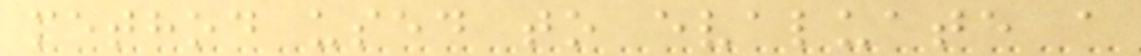method used to evaluate a
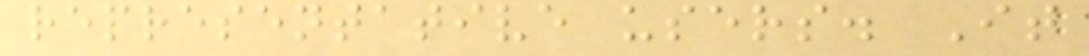representative users. It
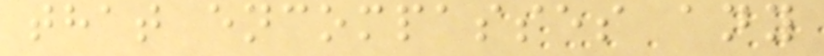that encompasses any
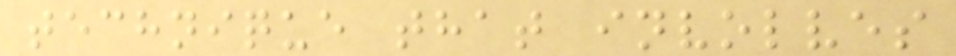technique that involves
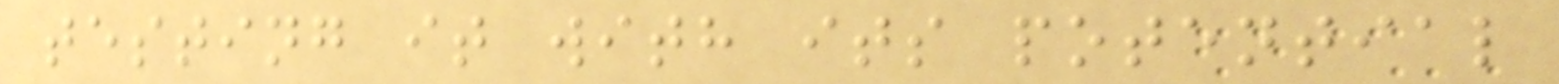testing it with its potential
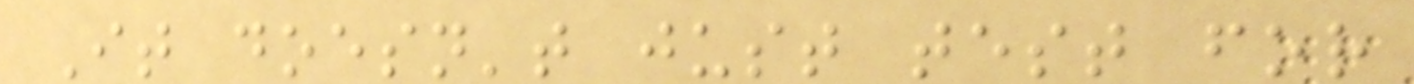It doesn't just test for
